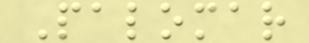Palomar
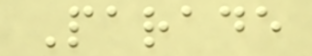Parade
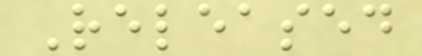Released
